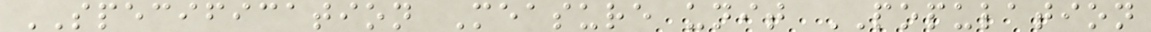SPECIFICATION Measure unit POPULATION
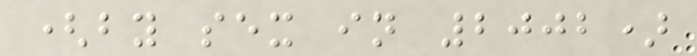(by sex in 2002)
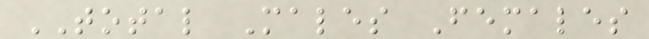TOTAL Males Females
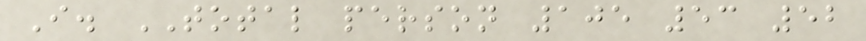I. TOTAL person 105 53 52
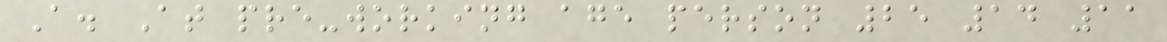A. At pre-working age person 25 14 11
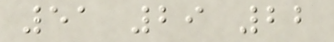51 29 22
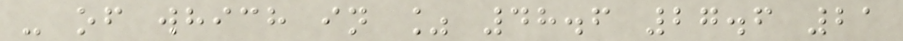- of which in % 48.6 27.6 21
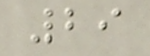29
